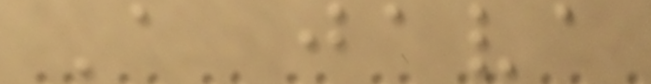A java
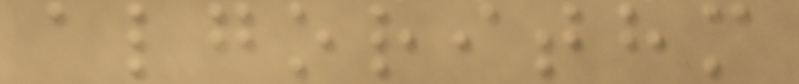algorithm
